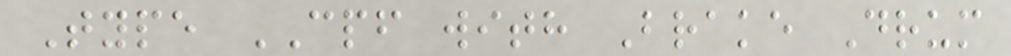Type CPF with Brake Drum
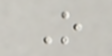O
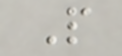P
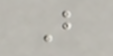B
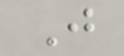J
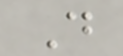D
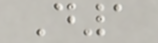D1
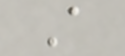A
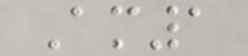Am1
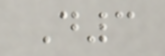D3
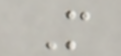M
